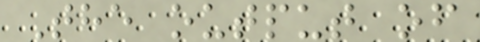The output of
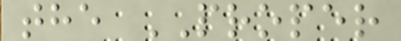the PROPER
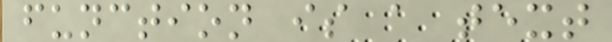function is a text
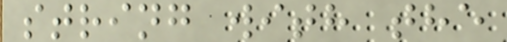string with the
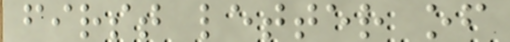first letter of
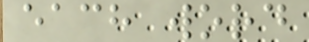each word
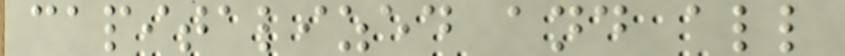capitalized and all
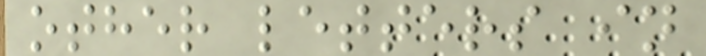other letters in
